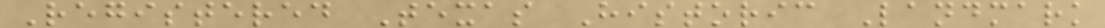Registered Texas Historic Landmark
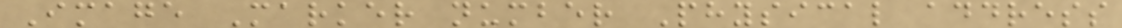Image Marker number Physical address
